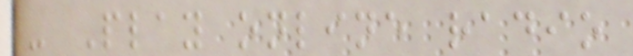- Play online radio
